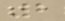2
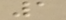1
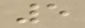5
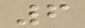6
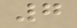7
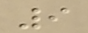9
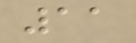11
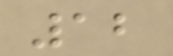12
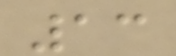13
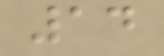14
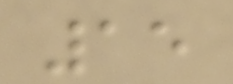15
